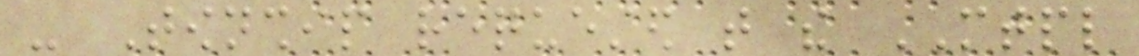- Township requested that the MTPL
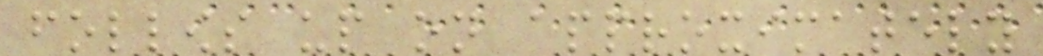follows up on approximately
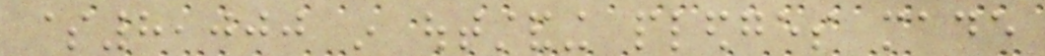$8,000 in outstanding pledges made
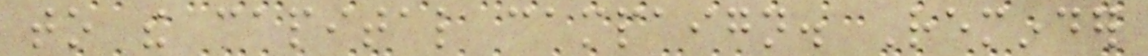to the capital campaign. Reminder
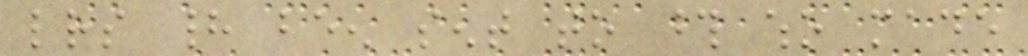letters had been sent to those who made
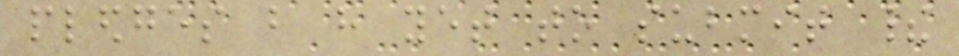pledges but have yet to submit their
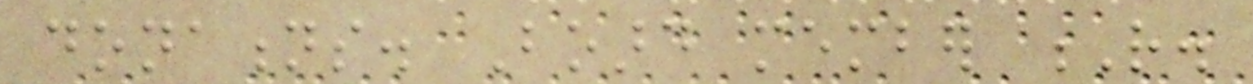donations. Board member R.
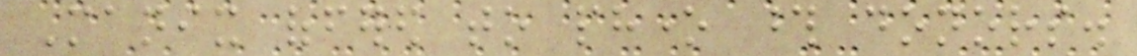Manix offered to phone those donors.
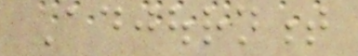Adjournment
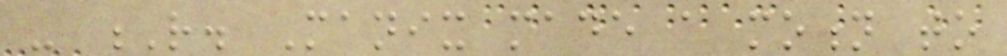- R. Manix made a motion to
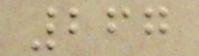267
